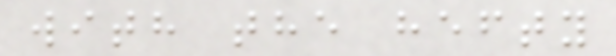with the hefty
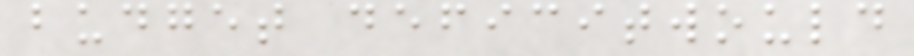budget deficitwould
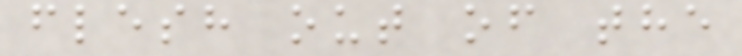flesh out of the
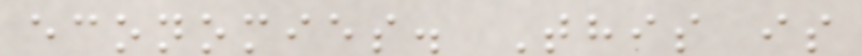economies. This is
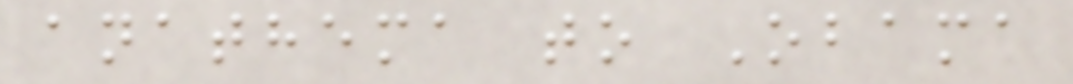anathema to Obama
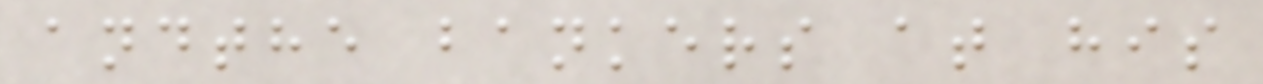andthe bankers at his
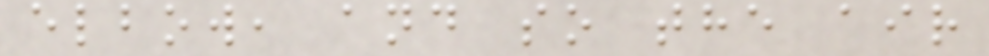elbow, and so the air
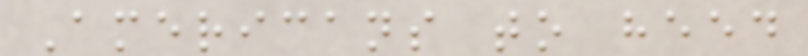Americans to heed
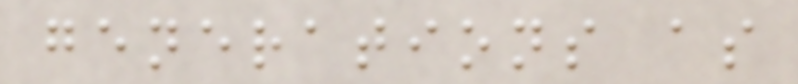generations as
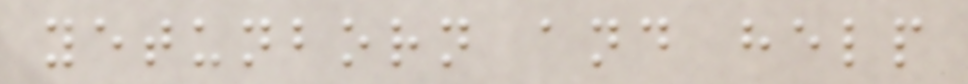yetunborn and help
